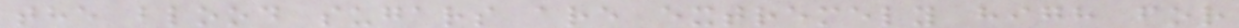the blood sugars are extremely high for
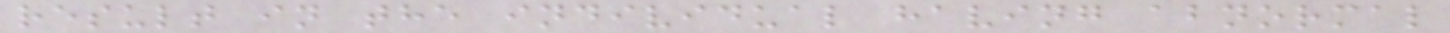result in the individual having abnormal
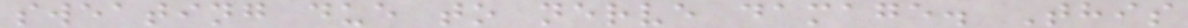sweating due to nerve damage. This
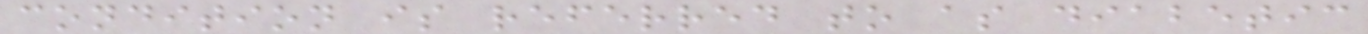condition is referred to as diabetic
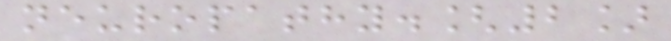neuropathy.[2]
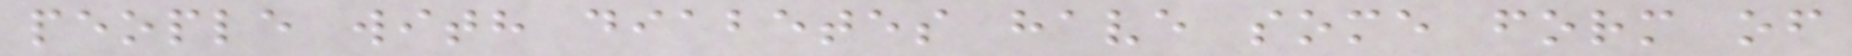people with diabetes have some form of
